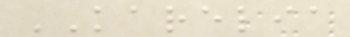KARELIA
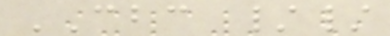CBC //
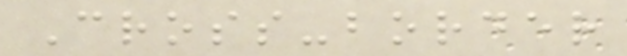Cross-border
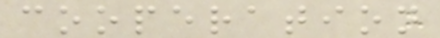cooperation
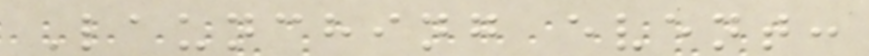Launching event:
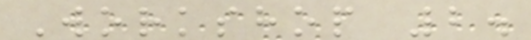Workshop 2.
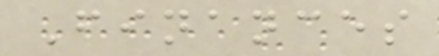Finances
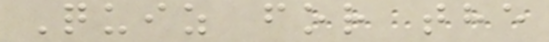Quiz for the
